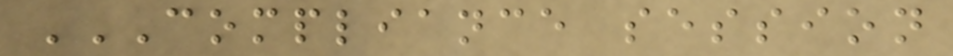COMPLIANCE SESSION
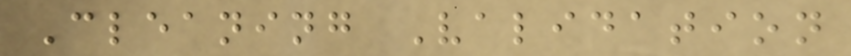Cleaning Validation
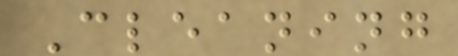Cleaning
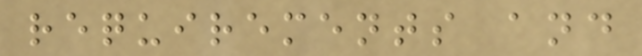requirements and
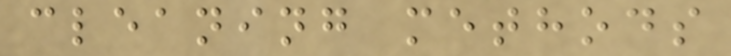cleaning methods
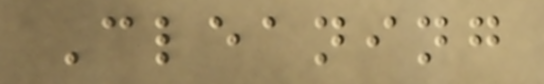Cleaning
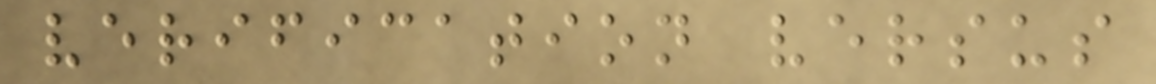verification versus
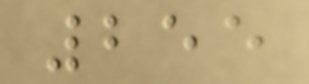255
